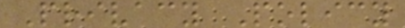Privacy Policy
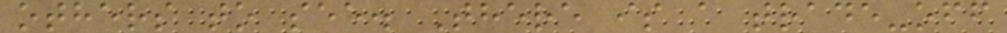others to see. There is a trade-off
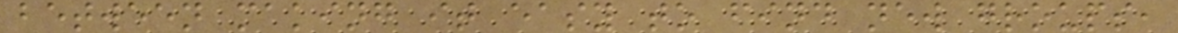between making it easy to find new groups,
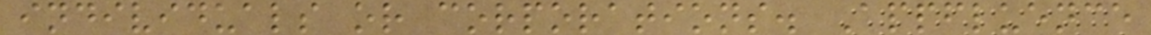individuals or corporations. Appfluence
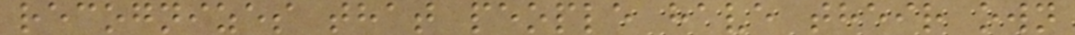recognizes that people have their own
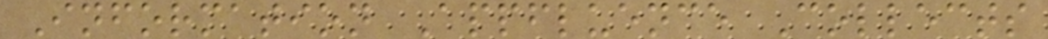Information Appfluence Collects
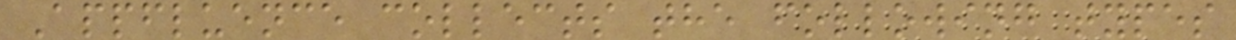Appfluence collects the following types
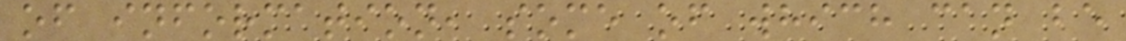of information, some of which can be
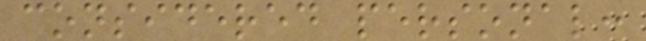considered personal:
